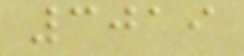3019
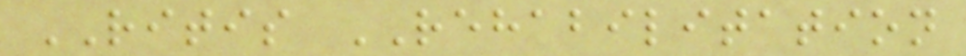RITIS REHABILITATION
